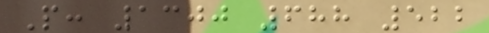P: 1300 688 522
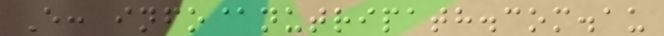E: info@nutripath.com.au
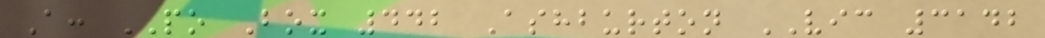A: PO Box 442 Ashburton VIC 3142
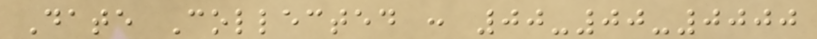Date Collected : 00-00-0000
